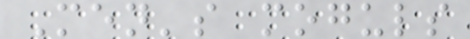Men's moguls
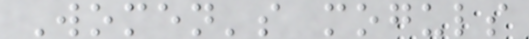Women's moguls
